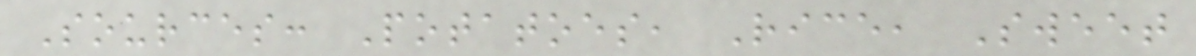Sources: Potatoes, Rice, Sweet
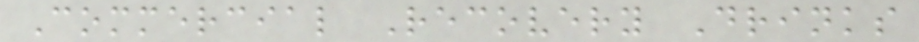Commercial Recovery Drinks
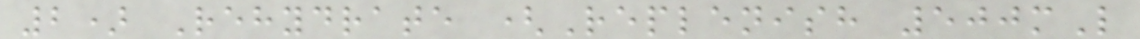2) Rehydrate (Replenish 500mL
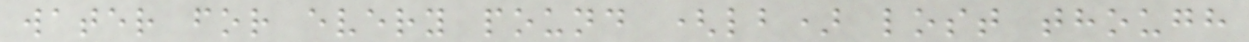water for every pound (lb) lost though
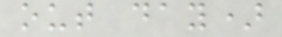out day)
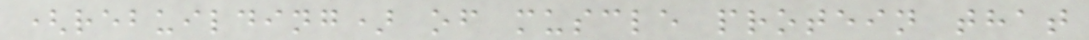(rebuilding) of muscle protein that
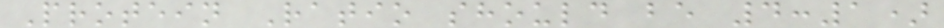Protein Ratio should be 4:1)
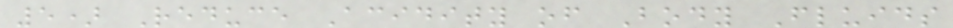5) Reduce Acidity of Body Fluids
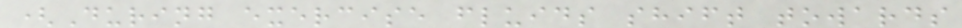(During exercise fluids shift towards
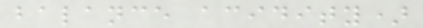balance acidity)
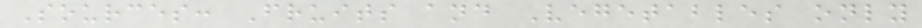Sources: Fruits and Vegetables only
